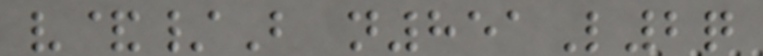v&/B n851L2q
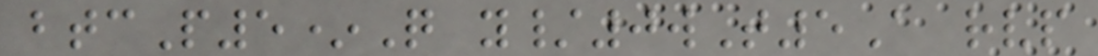btcP5*Q y/0wT5A rvp
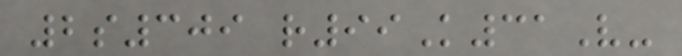2s309 r99K31V-
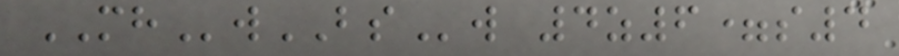MHwBSw 4z6=s4
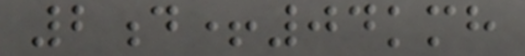2d+04kmh
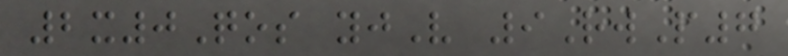2x0Qos yjV 9RwP7
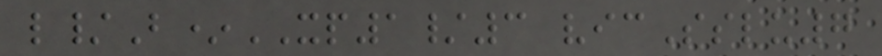l/B*XP1/3 vicSslu7
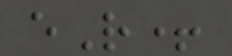eR+
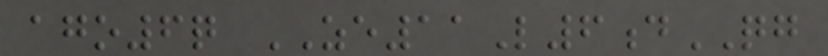ago6q ZE11L6dQG
